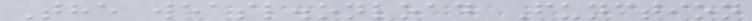The weasl.onload Function
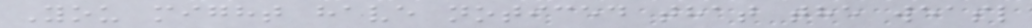You might have noticed that the weasl
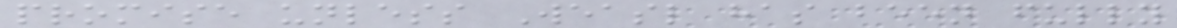promise unless Weasl has been fully
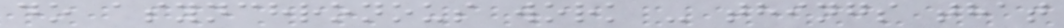do asynchronous work - things that
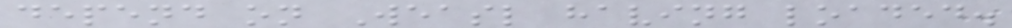depend on Weasl having loaded.
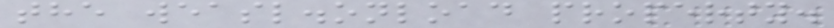the weasl.onload property.
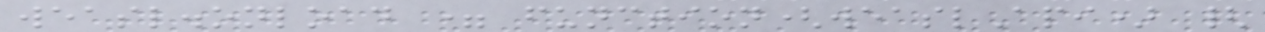weasl.onload = function(weaslApi) {
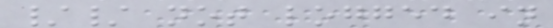// not logged in
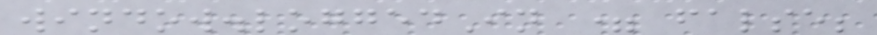window.loggedIn = false;
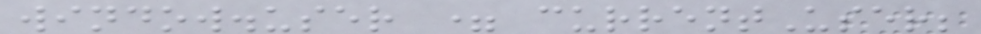window.user = currentUser;
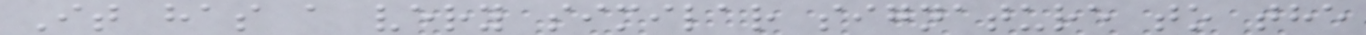It has a very similar signature to the
